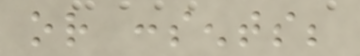or consents;
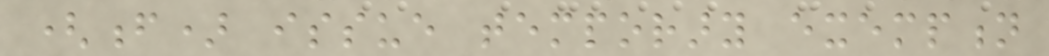(f) issue temporary exemption
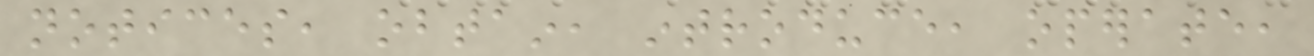notices, obtain, introduce, operate,
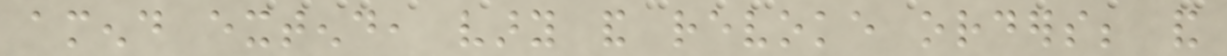amend extend, vary and revoke orders; and
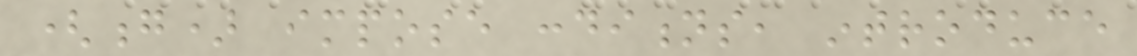(g) impose conditions, introduce
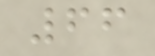66
